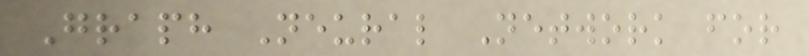Graph Neural Network for
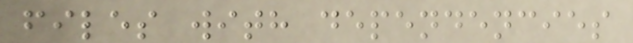files with dependencies
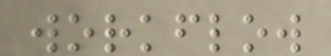workflow
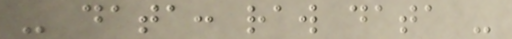- data: raw data -
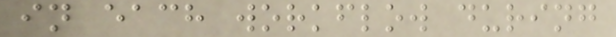in each workflow during
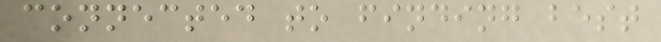connected to finding best
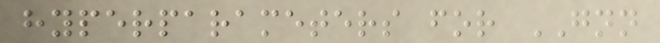hyperparameters for GNN
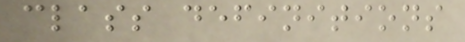class definitions
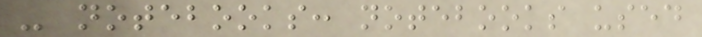- notebooks: notebooks used
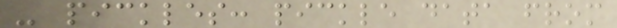- pickles: pickle data from
